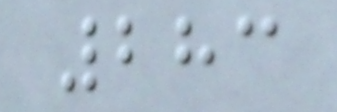283
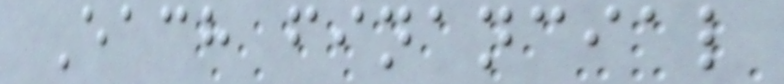Each financial
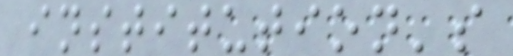institution's
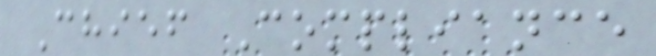Chief Compliance
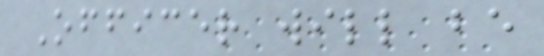Officer will be
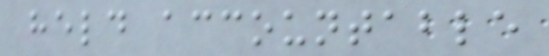held accountable
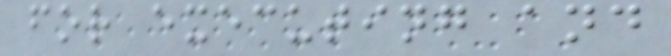for executing and
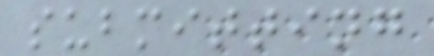submitting
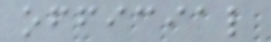official
